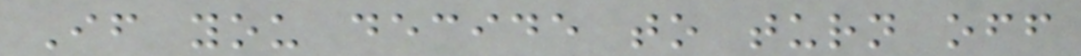If you decide to turn off
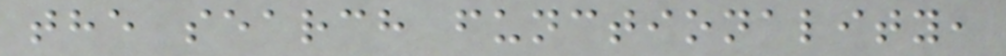the search functionality,
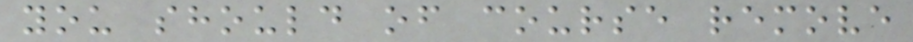you should of course remove
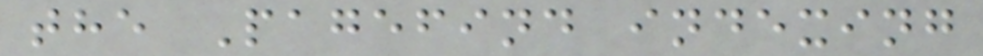the Pagefind indexing
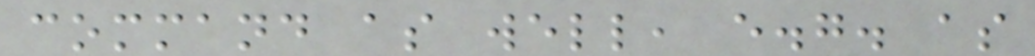command as well, e.g. as
